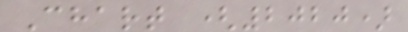Chart (2020)
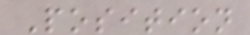Position
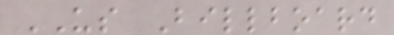US Billboard
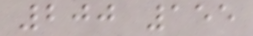200 155
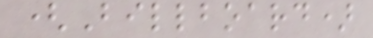(Billboard)
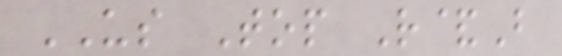US Top R&B
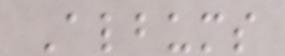Albums
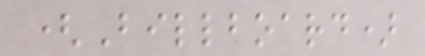(Billboard)
